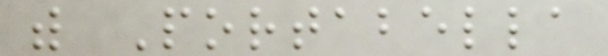with Portabella
